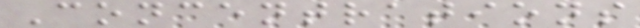Concentrations
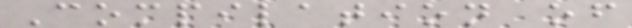Compilation of
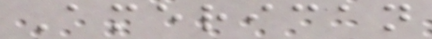American
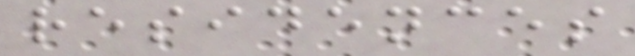residences
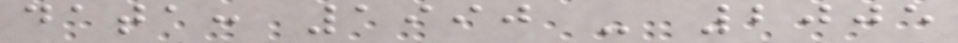data: 1990 - 2005
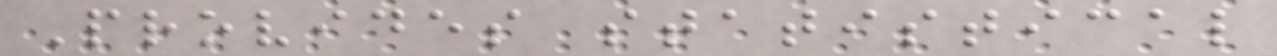Provides statistical
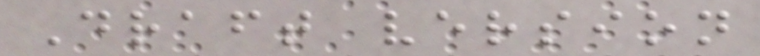Draft version
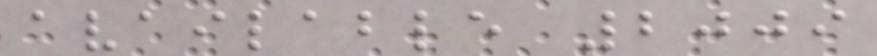available 2009
